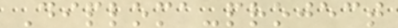Diploma-project
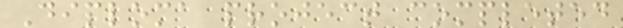Diploma project completed
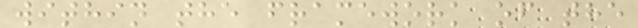within the framework of the
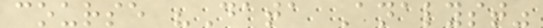course "Data Analyst"
